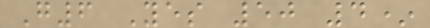G6 Yes 50 4*
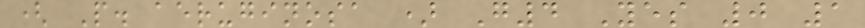( P. aeruginosa ) G4 Yes 0 1
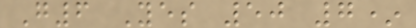G6 Yes 50 7*
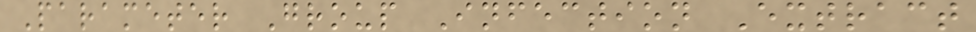Parameter Group Infection Extract
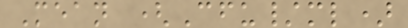Mean (Cfu/ml)
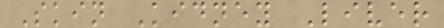Skin Kidney Liver
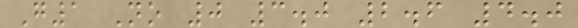G1 No 0 3.0 2.6 4.0
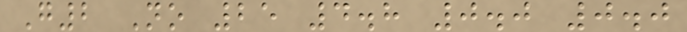G2 No 25 4.8 0.0 0.0
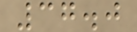37.0
